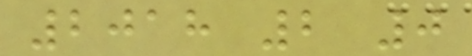2018 2 0
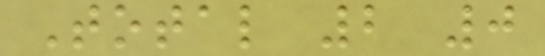Total 2 0
